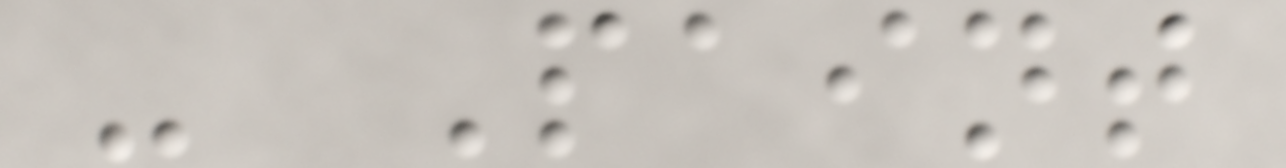- Paint
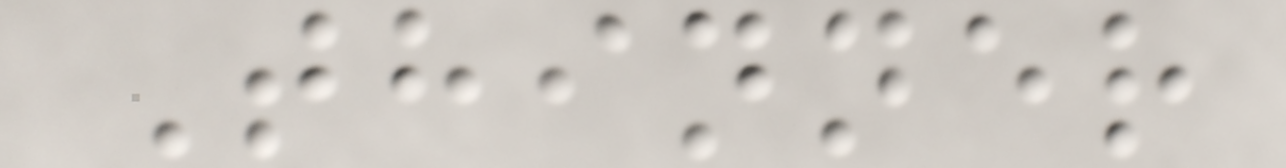Thinner
